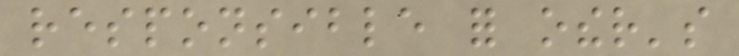responsible for other's
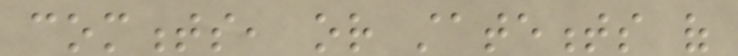comments, or statements of
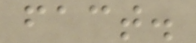fact.
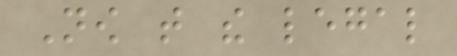Now that the legal
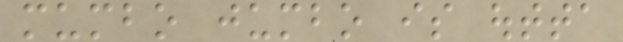mumbo jumbo is outta
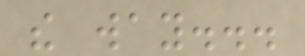the way...
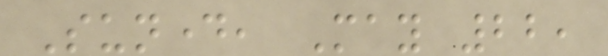Sunday, May 22,
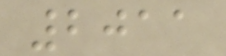2011
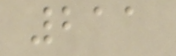211
